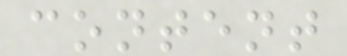content
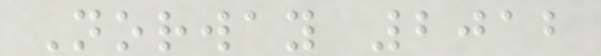Norway 2012
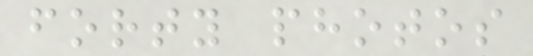forty photos
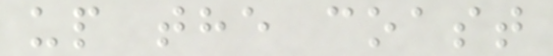up the coast
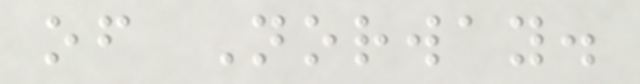of Norway.
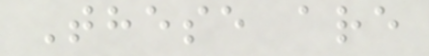These are
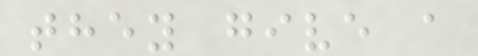they give a
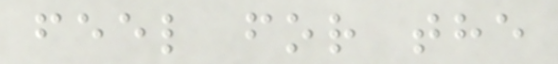feel for the
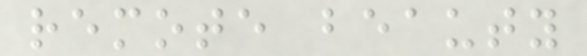remote beauty
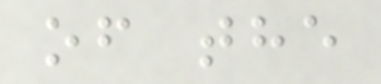of the
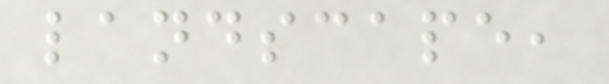landscape,
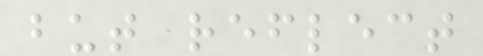but reflect
